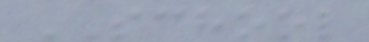SCHOOL
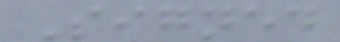Signed
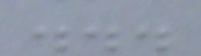...
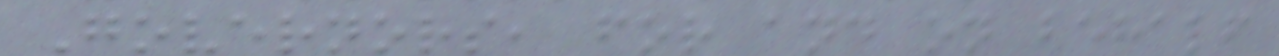Governors, for and on behalf
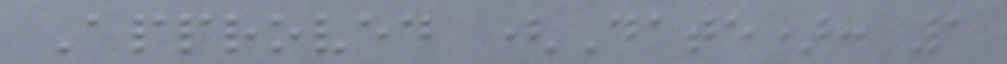Approved (Date): 1
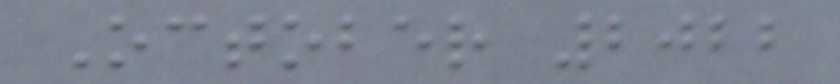October 2022
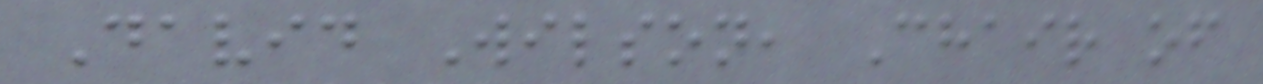David Wilson, Chair of
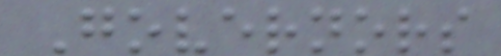Governors
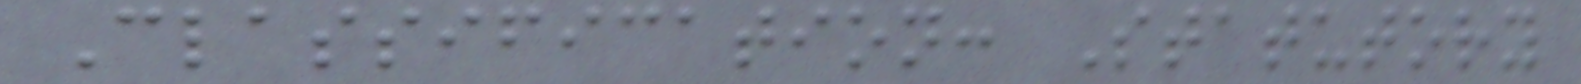Classification: Statutory
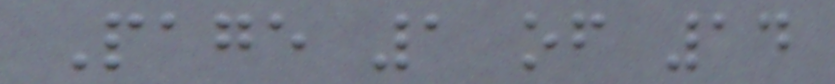Page 1 of 14
